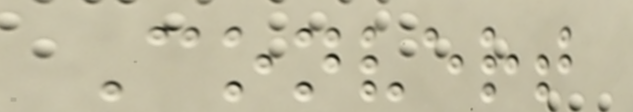Convert
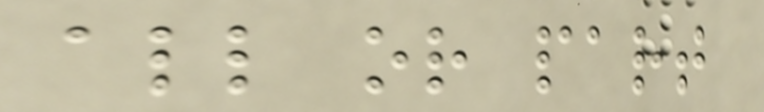all or part
